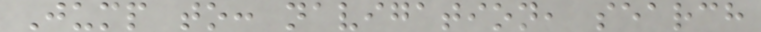Jump to: navigation, search
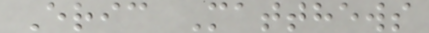Eric Matthews
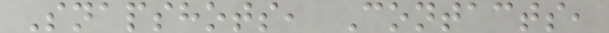Snapshots, Contacts,
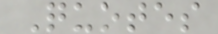Quotes
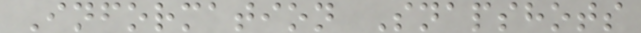Information Snapshots
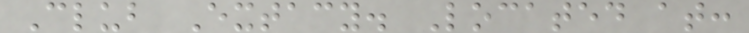Club Extacy. Located at:
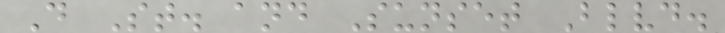D St. and Sunset Blvd.
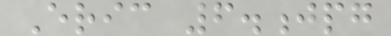Eric 6.jpg
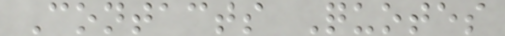Contacts Quotes
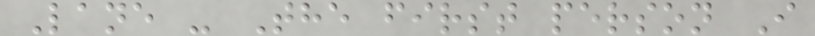Lane - The first person I
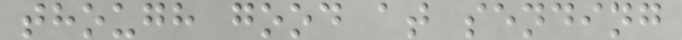though good at sending
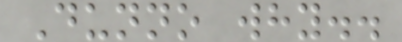Dunno why..
